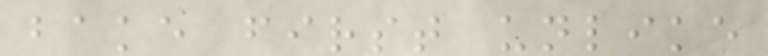bake first unlike
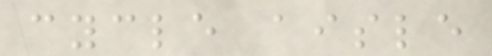cycle aisle
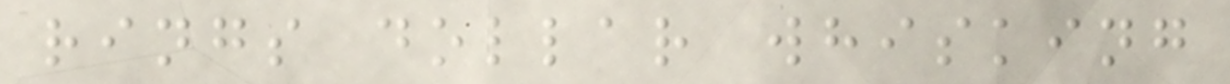rings dollar whisking
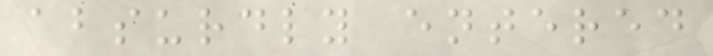absurdly entered
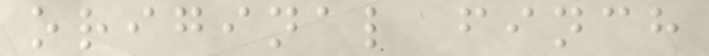original finch
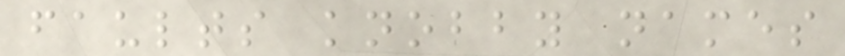faults knobby names
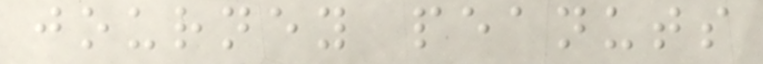journey peanuts
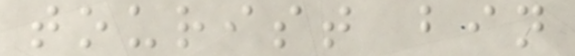tourist bin
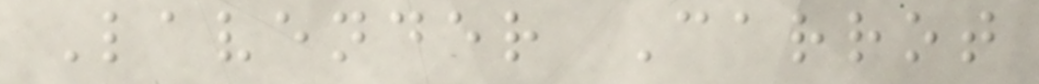Lavender Carrot
